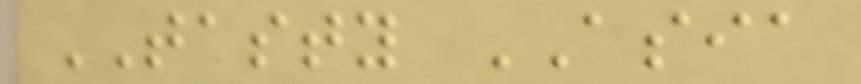TASTY ASIA
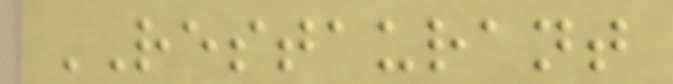RESTAURANT
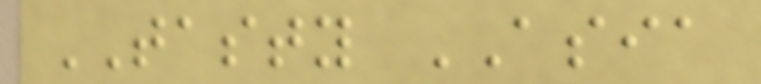TASTY ASIA
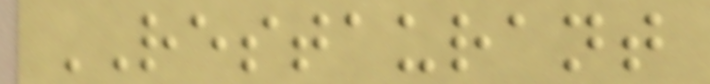RESTAURANT
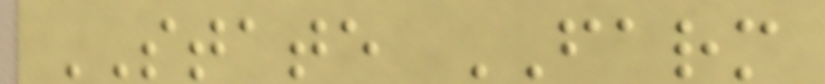STATE FARM
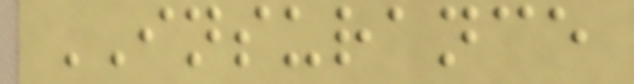INSURANCE
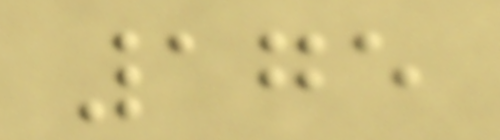175
